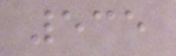535
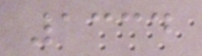1334
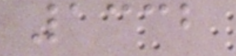1332
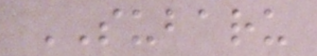SUBARU
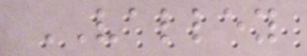VALLEY
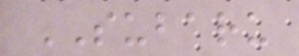SUBARU
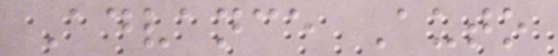Advance Auto
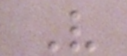V
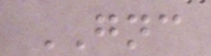GNC
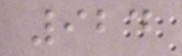924
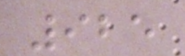925
